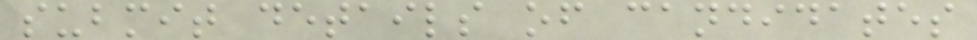submit details of candidates
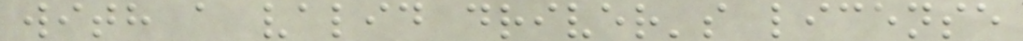with a valid driver's license
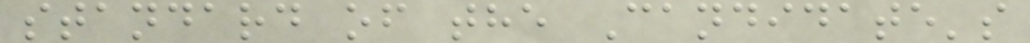standard of the Candidate's
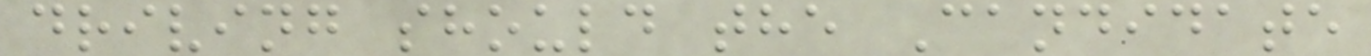driving should the Candidate
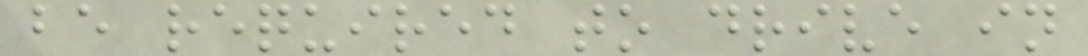be required to drive in
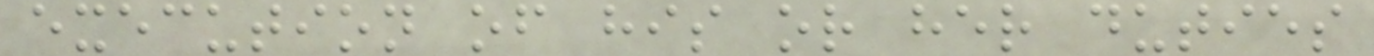execution of his or her duties
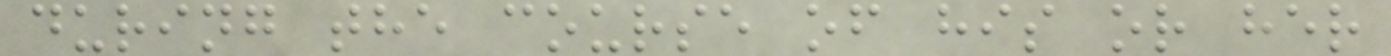during the course of his or her
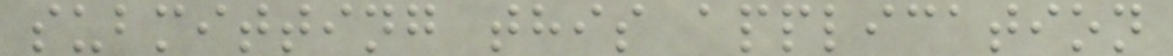submitting this application
